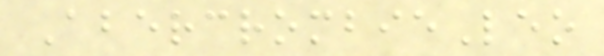AbercrombieLeo
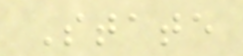State
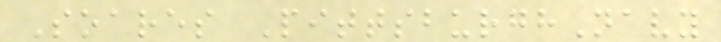Soares PittsburghNavy
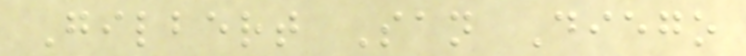Gilbert San Diego
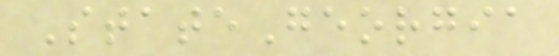StateGeorgia
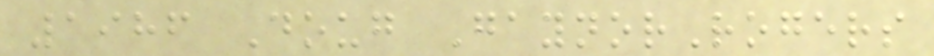1986 Doug GaynorRogers
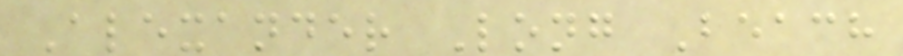Alexander Long Beach
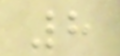8
